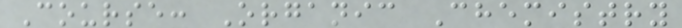Course: Organic Chemistry
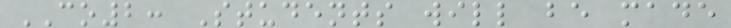CO2: Students will be made
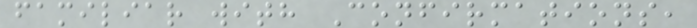familiar with Confirmations,
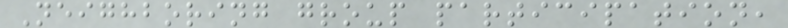Neighboring group participation,
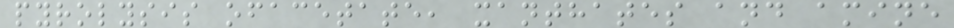pyrolysis ofacetate, xanthates and amine
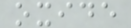oxide
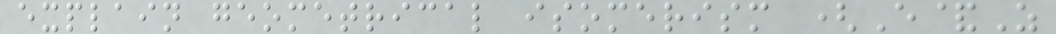explain geometrical isomerism (E&Z
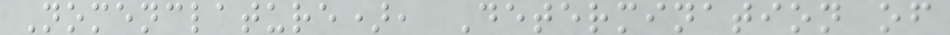Nomenclature), Determination of
